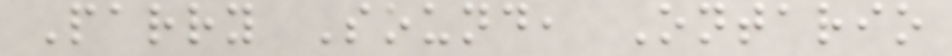Parry Sound, Ontario
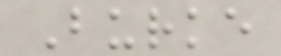Burke
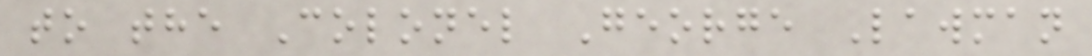to the Colonel George Lawman
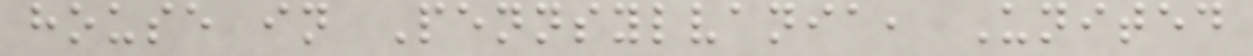house in Pennsylvania, United
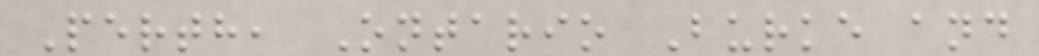Perth, Ontario Burke and
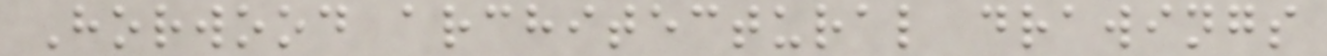Horwood architectural drawings
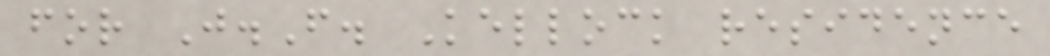for J.F. Kellock residence
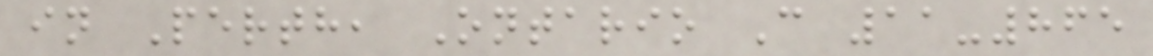in Perth, Ontario C 11-865
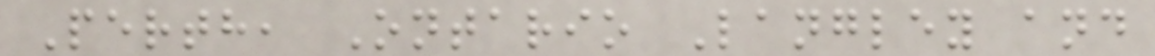Perth, Ontario Langley and
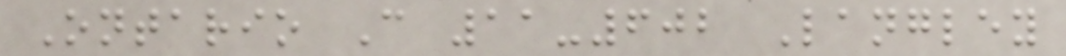Ontario C 11-602 Langley
